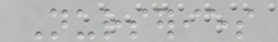Nurseries
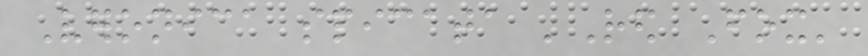Veronica spicata 'Red Fox'
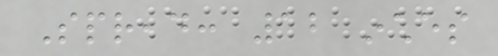Spread: 12 inches
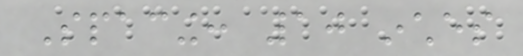Spacing: 10 inches
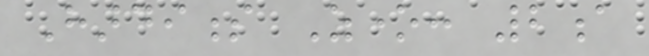Hardiness Zone: 2a
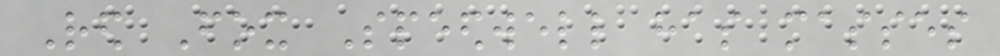Red Fox Speedwell has masses
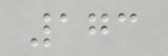173
